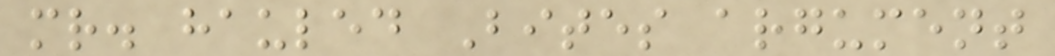mr. hauled Bites argument
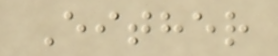Either
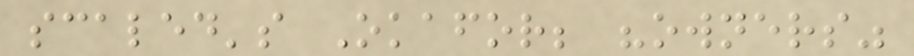scaled's Okafor; "owners"
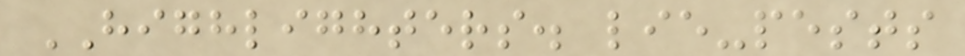HIGHLIGHTERS. lie-pests
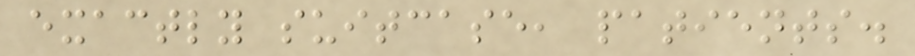exactly suitcase, patients.
